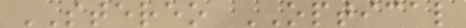STEREO OPTICAL
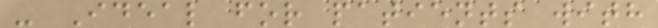- Ideal for patients with
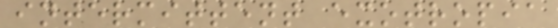intermittent exotropia
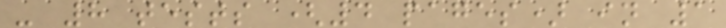- 8 tests (4 pages) in 1
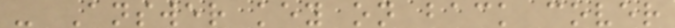- Answer key on back cover
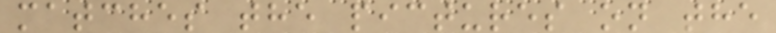matches the pictures on the
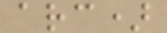arc)
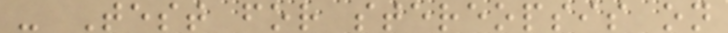- Test for stereopsis on
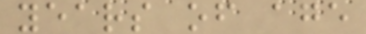years of age
